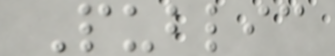Public
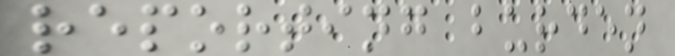reporting burden
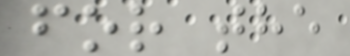for the
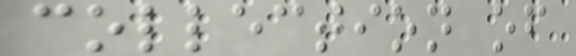collection of
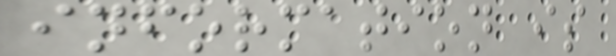information is
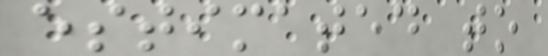estimated to
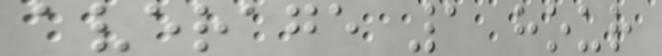average 1 hour
